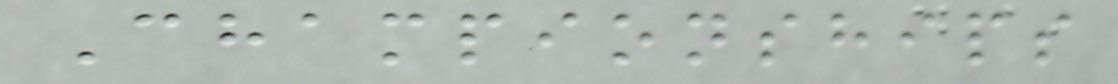Championships
